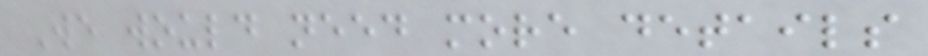We would need more details
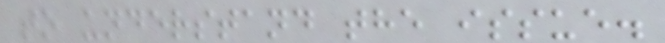to understand the issue.
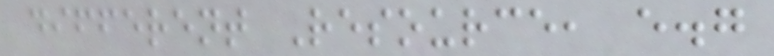different Resource, e.g
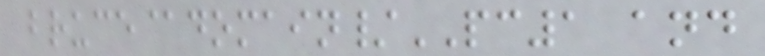bruce@domain/PC1 and
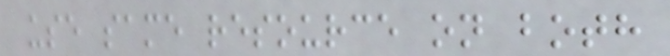use same resource on both
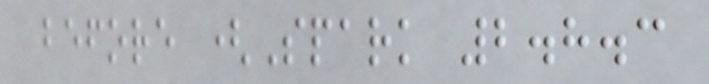before (Spark 2.8.3
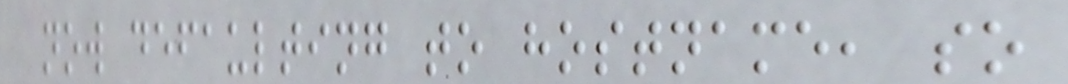now defaulting to hostname, so
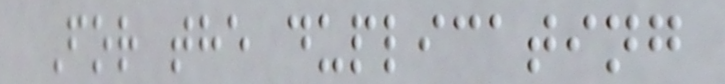For the duplicating
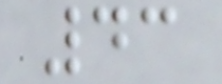43
